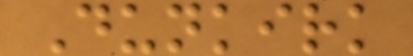Dunkirk
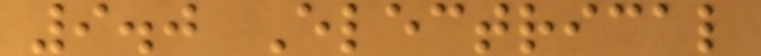9.0 Electrical
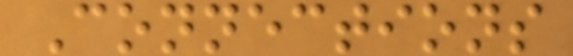Connections
